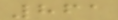861
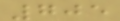705
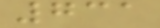731
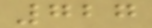727
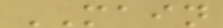MAIN
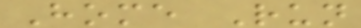Home Run
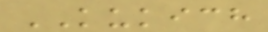KUKICH
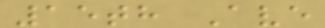15th Ave
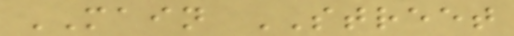MAIN STREET
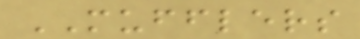MUFFLERS
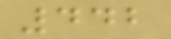442
